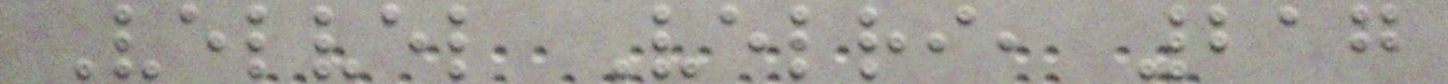Velvel Velri, 217
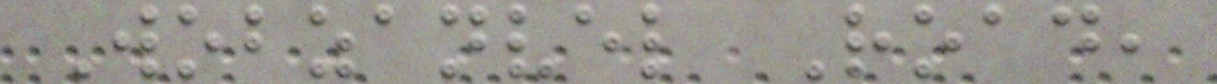Wobzanvel Road,
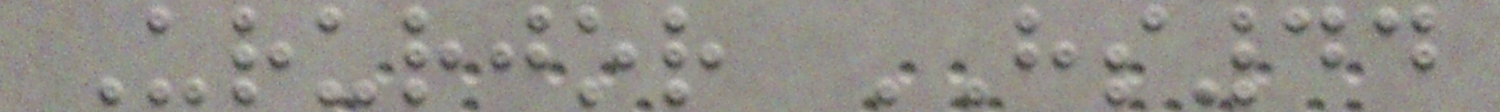Ururjor HS44
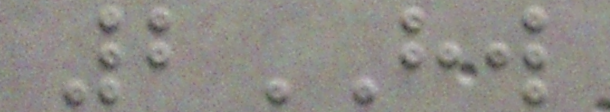2HW
